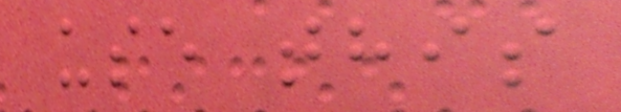use this
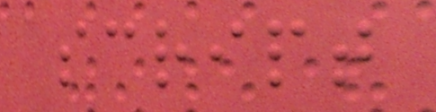script
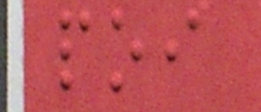poi
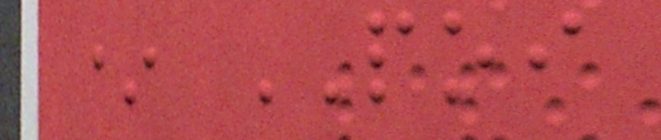* POI
